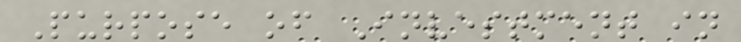Purpose of Investment in
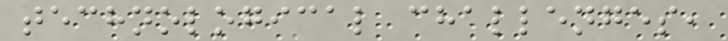technological challenges,
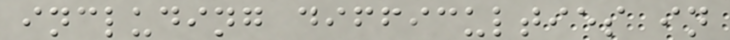including difficulties in
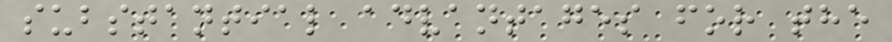substantial advantages for the
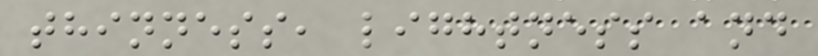thinness, lightness and
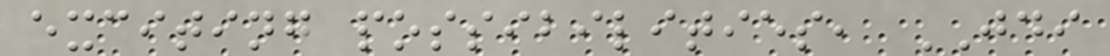exciting possibilities, JDI
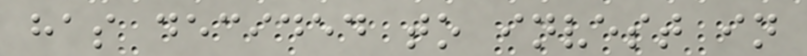has decided to invest in
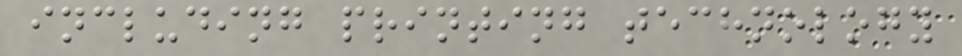including printing technology
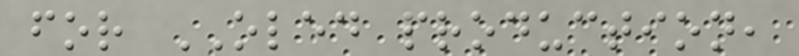for OLED production,
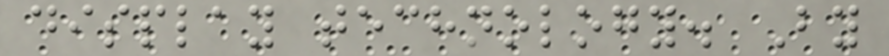display technology. By
